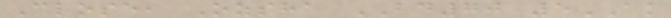Close, Ozsha BD70 5AK
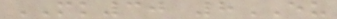MK30 8EU
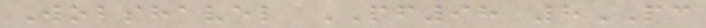Wobshavel PF98 8PC
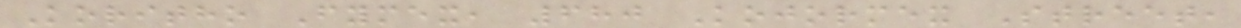Koritho Fymex, 680 Kojormex Street,
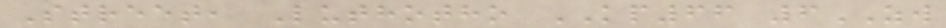Street, Luthotho KP66 6ZW
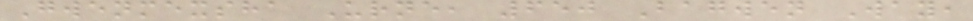Gwenmexsha Urne, 650 Bagwen Way,
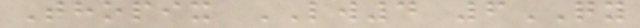Thopix LW4 6QY
